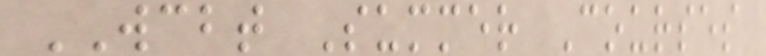WCBT Summer Courses
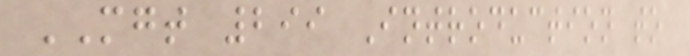MGT 299 Introduction to
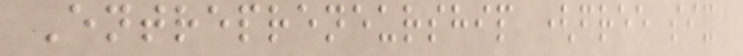Entrepreneurship (free six
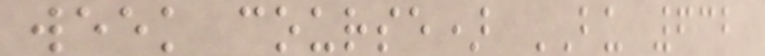week course) BU 632
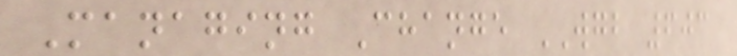Managing Change WGB 603
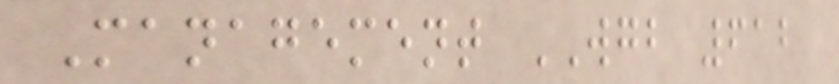Management WGB 612
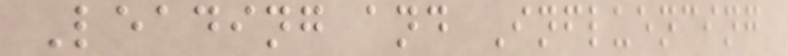Leading and Influencing
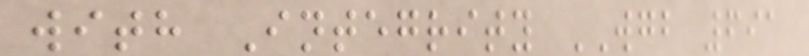with Integrity WGB 691
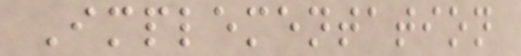Implementation
